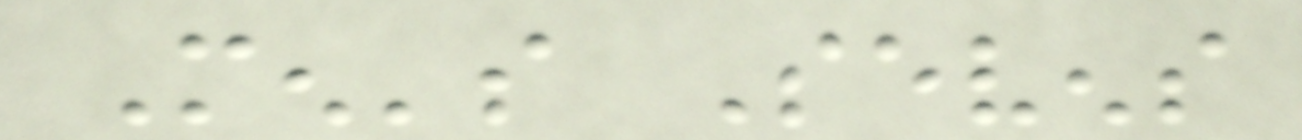Men's Sevens
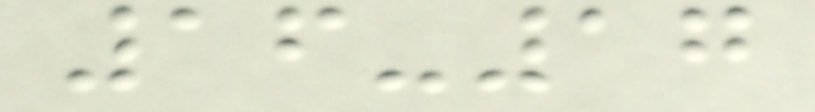16-17
